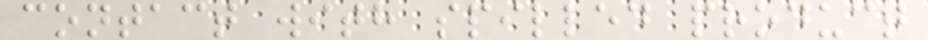contact with spilled product
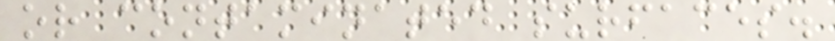or contaminated surfaces.
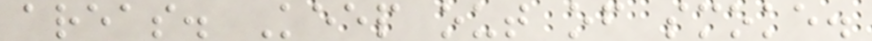areas. Keep out of smoke.
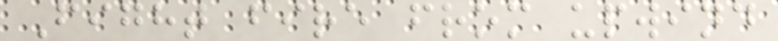Fight fire from upwind
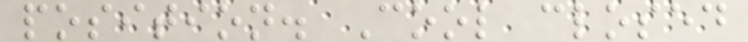position. Cool closed
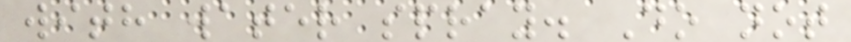with water spray. Do not
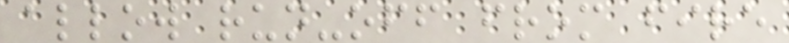allow run-off from fire
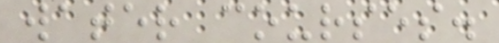water courses.
